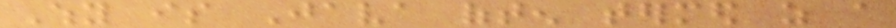Why is Java often termed as a
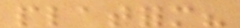platform?
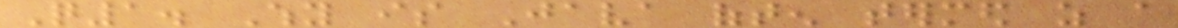Q1. Why is Java often termed as a
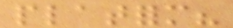platform?
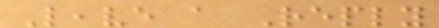Leave a Reply
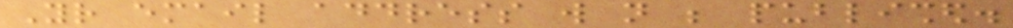Your email address will not be published.
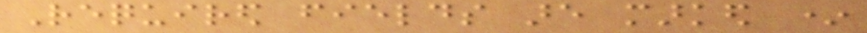Required fields are marked *
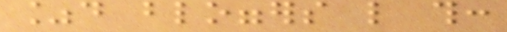%d bloggers like this:
